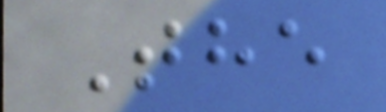The
